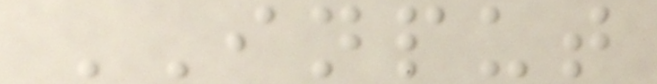INPUT
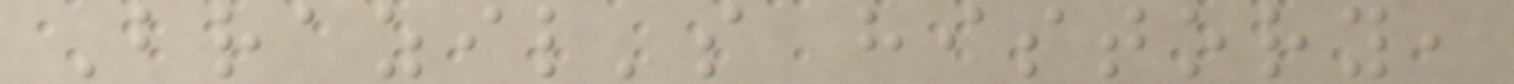Brazil's history,
